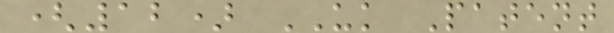(12) UK Patent
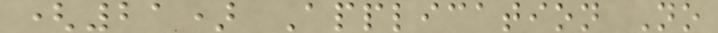(21) Application No
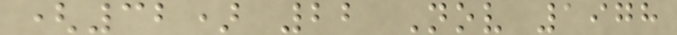(32) 22 Nov 1978
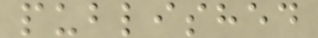published
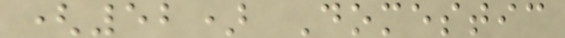(52) Domestic
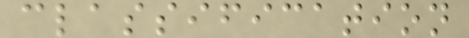classification
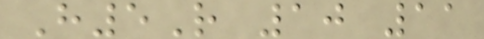H5R 10 11
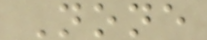None
